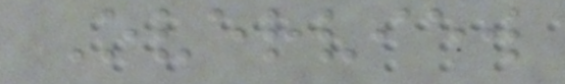Overview
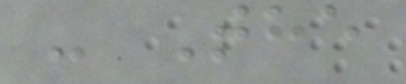- The
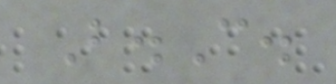B.C.
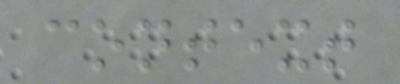context
